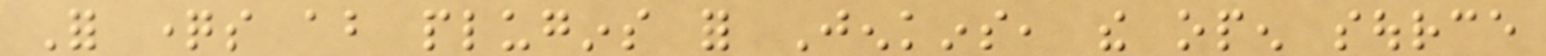For questions about plugins for Jenkins, the open source
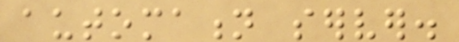automation server.
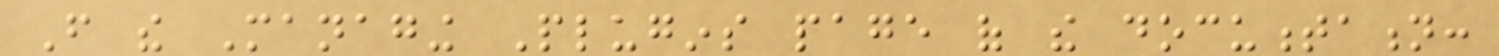From the Managing Plugins page of the documentation:
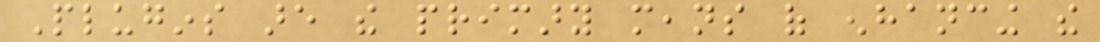Plugins are the primary means of enhancing the
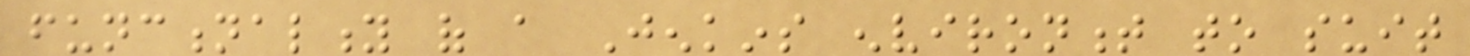functionality of a Jenkins environment to suit
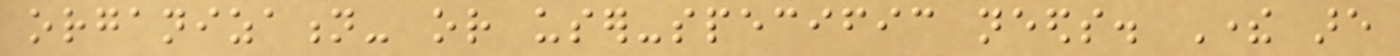organization- or user-specific needs. There are
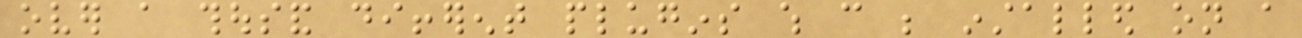over a thousand different plugins which can be installed on a
